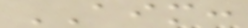AIM:
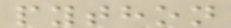python
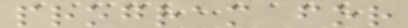program for
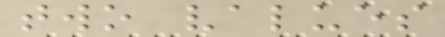two values
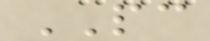PC
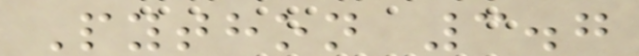Python 3.7
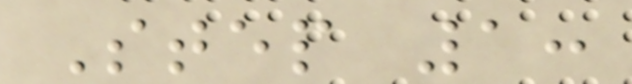Step 1:
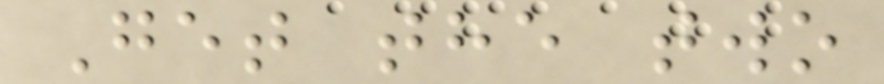Get the two
